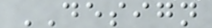DESIGN
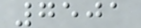7501
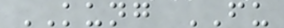KUNG FU
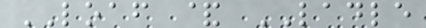LOAF & LADLE
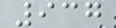937
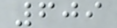609
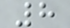8
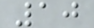10
